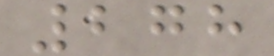278
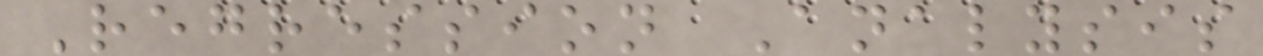Regression Analysis
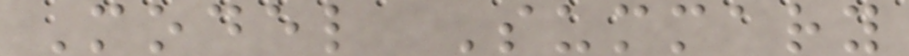Model Summary
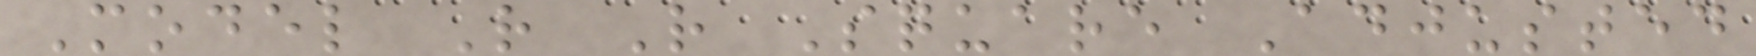Model R R Square Adjusted
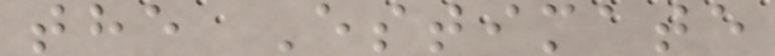the Estimate
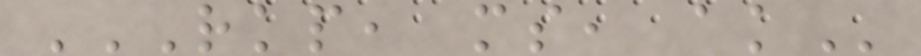RKP, MS, AK
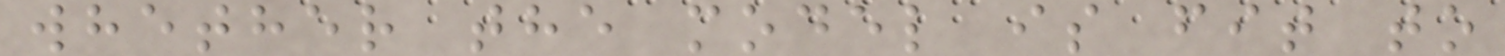whether the model is fit to
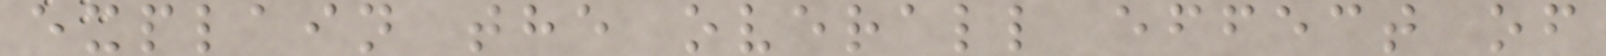explain the overall effect of
